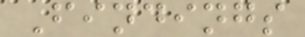Findings
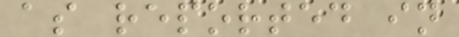as reported in
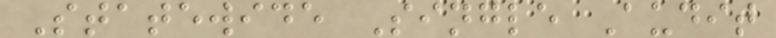Statewide Single Audit
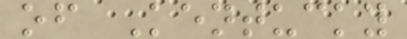of Kentucky
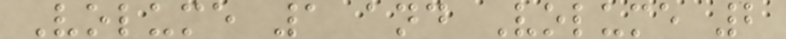Volume 1 and Volume 2
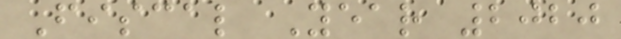Fiscal Year 2020
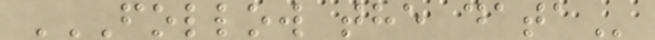FOLLOW THE DATA
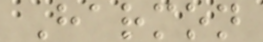Harmon
